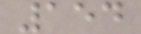154
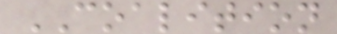COALITION
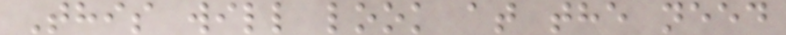This will look at the need
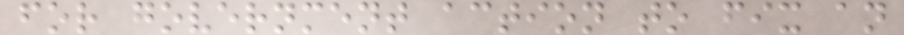for government action to fix an
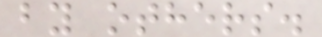by others.
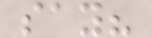say?
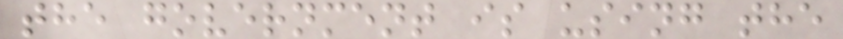the government is using the
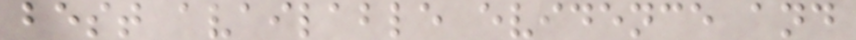best available evidence and
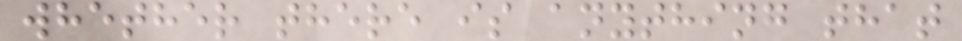whether there is anything that
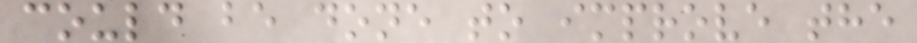could be done to improve the
